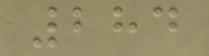284
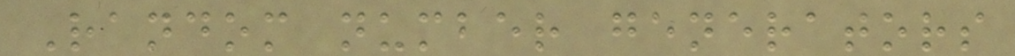Random number generators
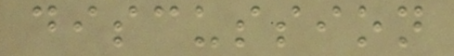discussion
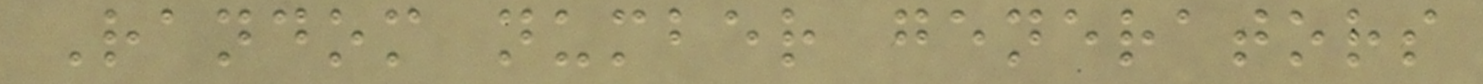Random number generators
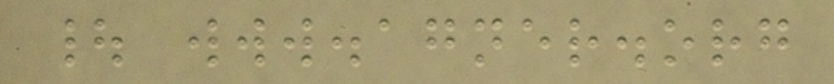| www.agner.org
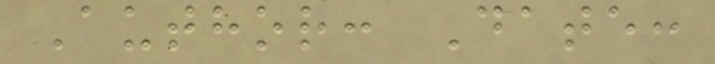Author: Date:
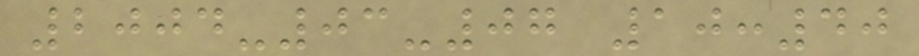2004-03-07 10:40
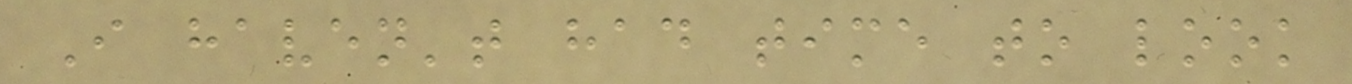I haven't had time to look
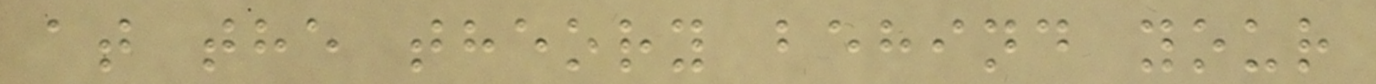at the theory behind your
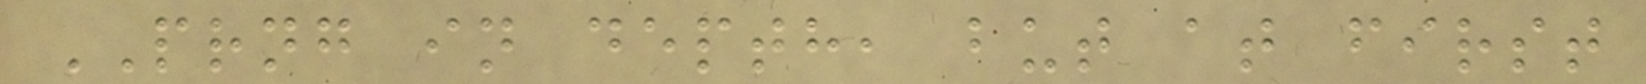PRNG in depth, but at first
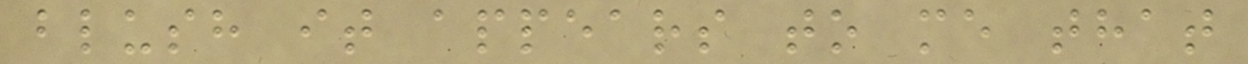blush it appears to me that
